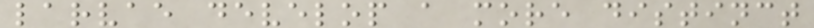larvae develop a more distinct
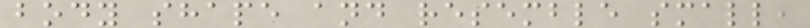body shape and resemble small,
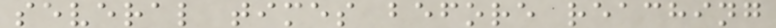several times before reaching
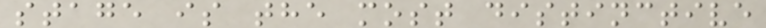stage is the most distinctive
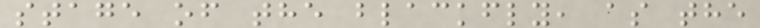stage of the blackfly, as the
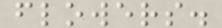flowers.
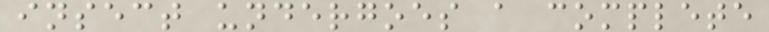insect undergoes a complete
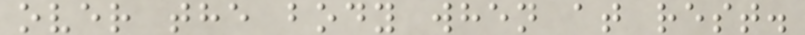over the body when at rest.
